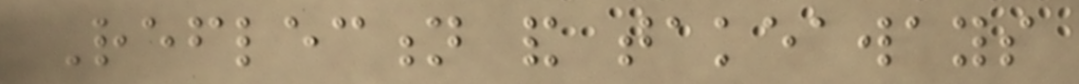Reflection and takeaways
